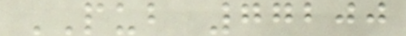PUB 77200
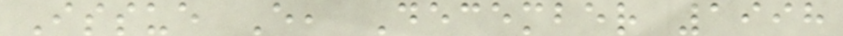Issue E, December 1998
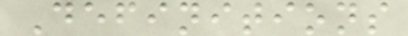Definitions
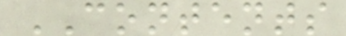CONTENTS
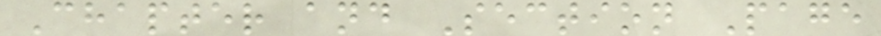Chapter and Section Page
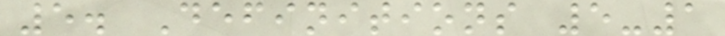5. Definitions 5-1
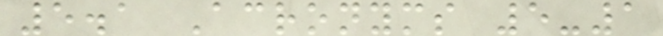5.1 Acronyms 5-1
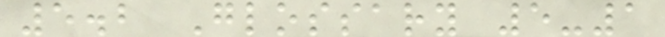5.2 Glossary 5-1
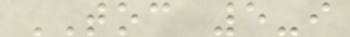TOC 5-i
